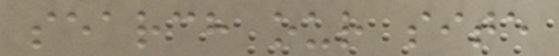search our site
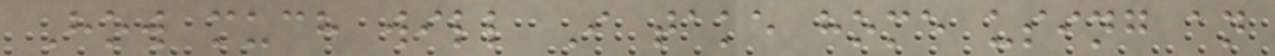How much will I take home using an
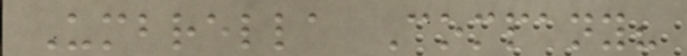Umbrella Company?
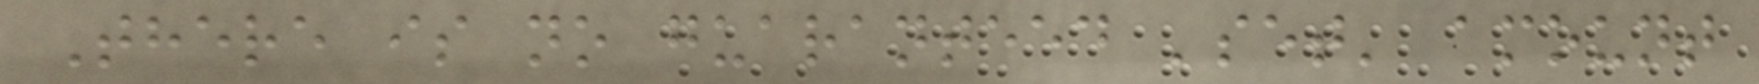There is no guaranteed 'set' amount
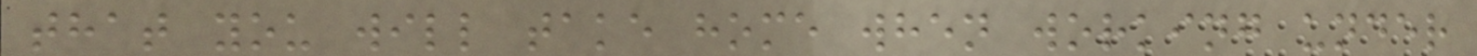that you will take home when working under
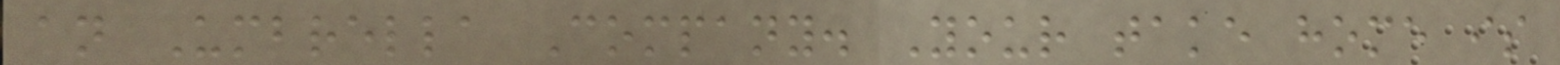an Umbrella Company. Your take home is
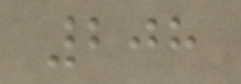208
